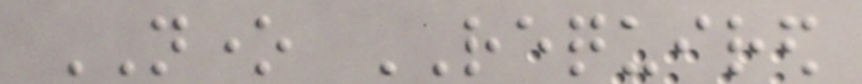NONE REQUIRED
